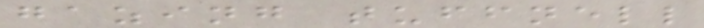gazing tuffnell
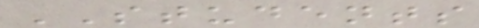STUDENTS
